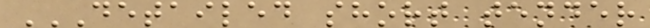DETAILED SHORT TENDER
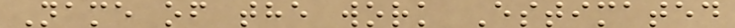Name of the work Estimated
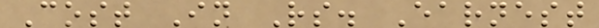Cost In Rs. Earnest
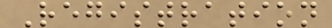Registration
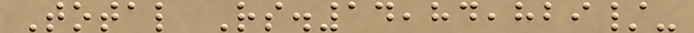Total Rs.14,84,829/-
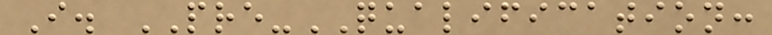I. PRE-QUALIFICATION:
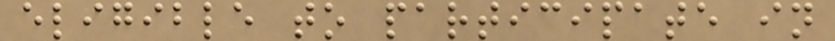eligible to participate in
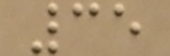35
